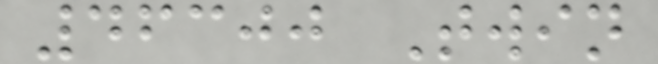46300 Twin
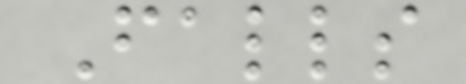Falls
